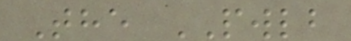The PWLB
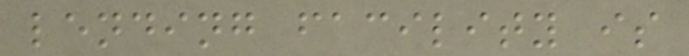lending facility is
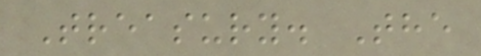Treasury. The
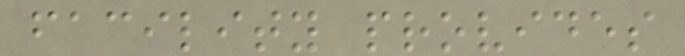facility provides
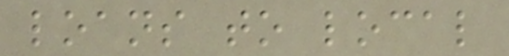loans to local
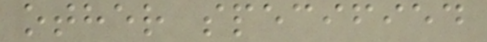other specified
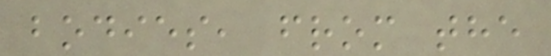bodies, from the
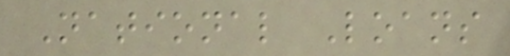National Loans
